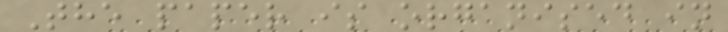The paper is organised in
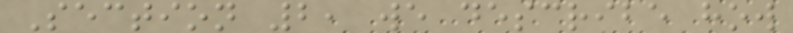Section 2, we describe how
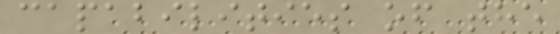capabilities of the
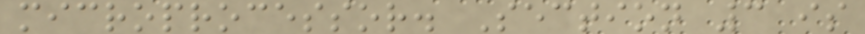microprocessor. Section 3 is
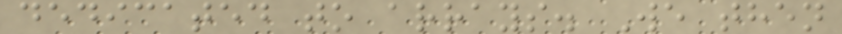dedicated to arrays. We then
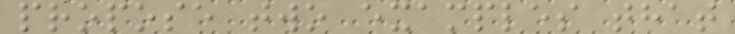propose two examples that
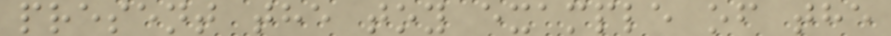present the toy example of the
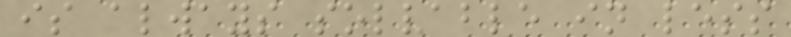is always solvable in less
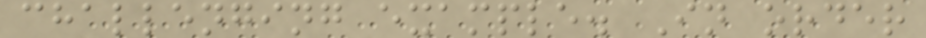challenging example. In order
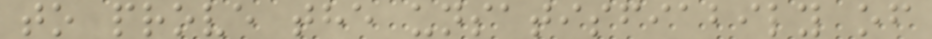to prove the unsatisfiabily of
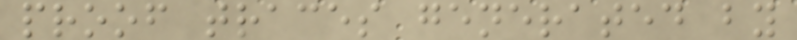proof traces generated by
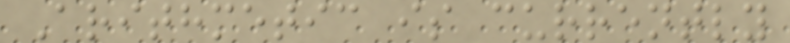Arithmetic is currently
